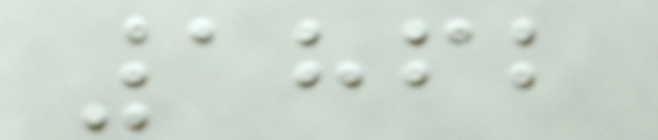1862
